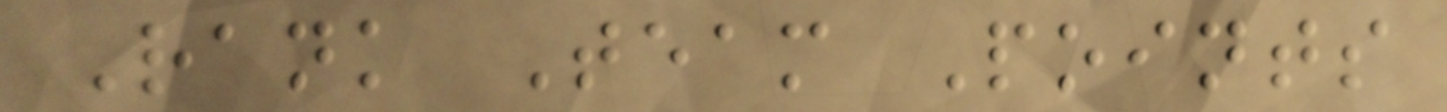Rank Team Points
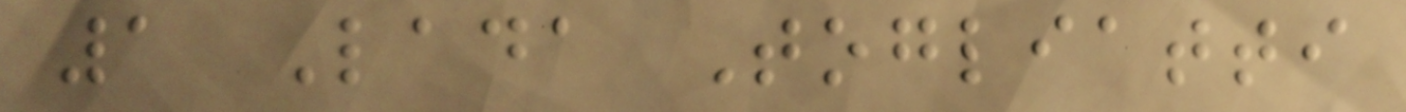1 Lada Togliatti
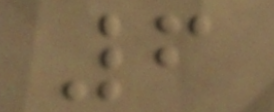6
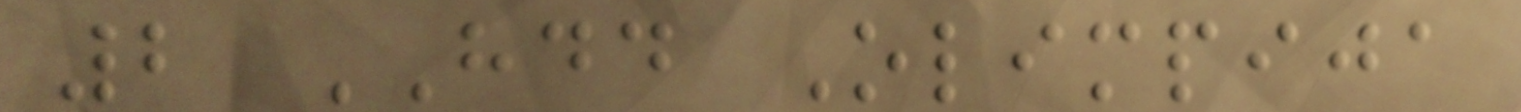2 HDD Olimpija
